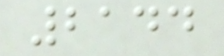2144
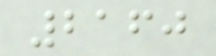2160
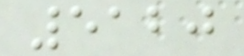5120
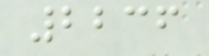2236
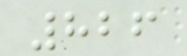826
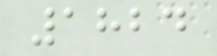1824
